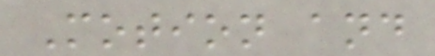Motion and
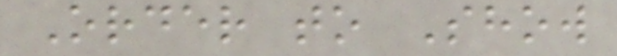Order to Show
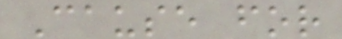Cause for
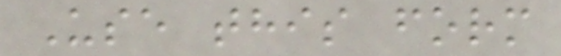Use this form
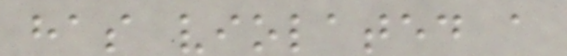has violated a
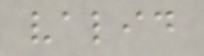valid
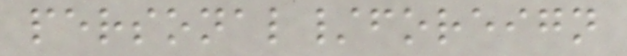personal/foreign
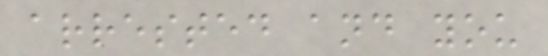arrested and you
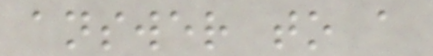answer to a
